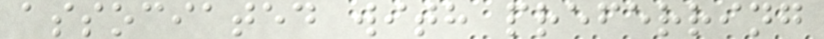associated with preferring
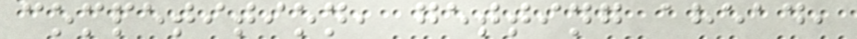competition, getting ahead,
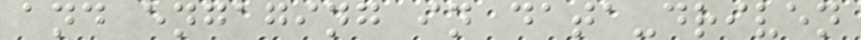and engaging in data-driven
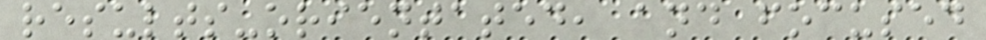results-orientated, and focused
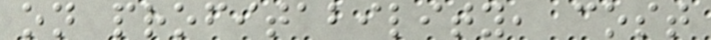on profitability, cost
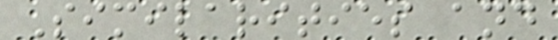Similarities and
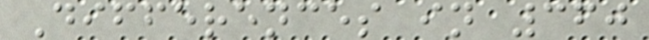Differences in 360
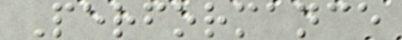Performance
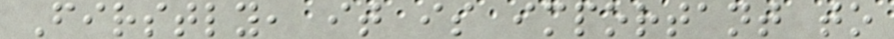Firstly, it is important to
